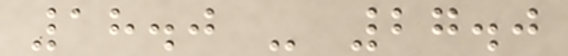18.0 - 27.0
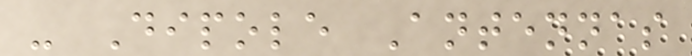- Dipole Antennas
